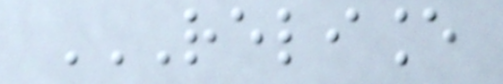RELIANCE
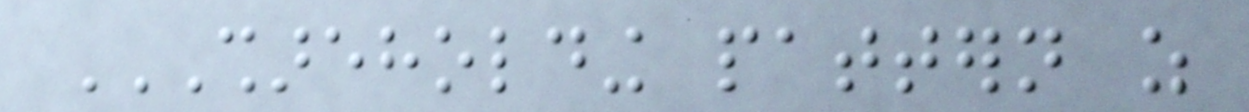SHAREHOLDING PATTERN AS
